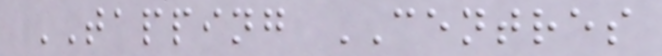TAPPING CENTRES
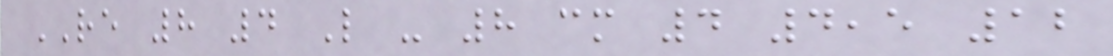RE 8 4 L - 8 cm 4 4,5 12
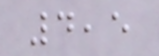4,5
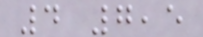4 7,5
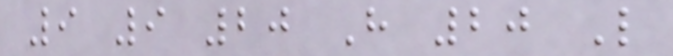9 9 20 H 20 L
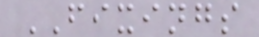FIXINGS
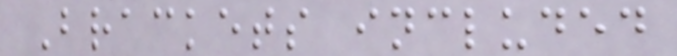Brackets included
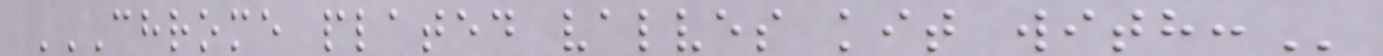CHROME PLATED VALVES KIT WITH:
